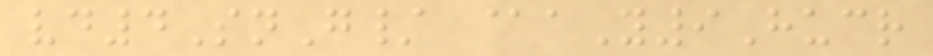vd4SnG/ @aY9Hucr
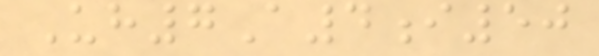Uh7A4i50
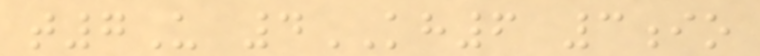t7U 4KH6 3io
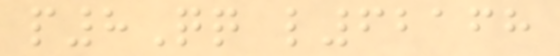p8Qq l62168
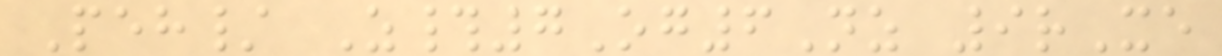Peh/ Z#7Og6Nz 9rXe
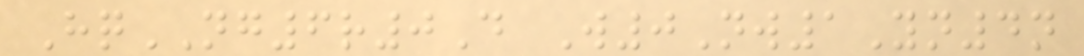HqNG6r0D W0Nw1Yn4n
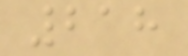218
